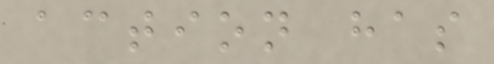action has
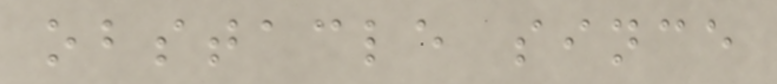obstacle since
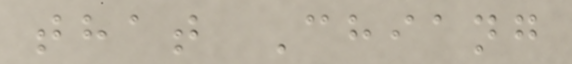that Chiang
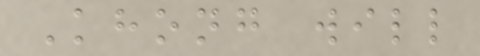Khong will
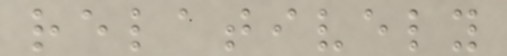relatively
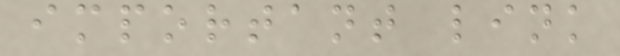important link
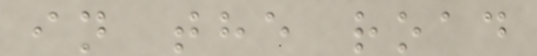in the road
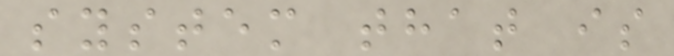system that is
